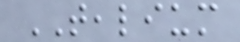TEALIUM
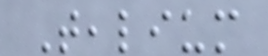Tealium
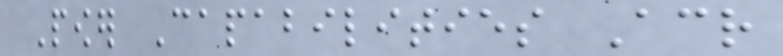Power Capabilities Across
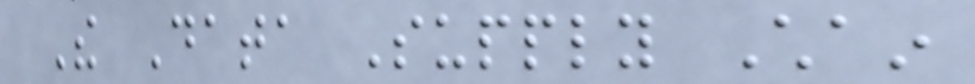The Data Supply Chain
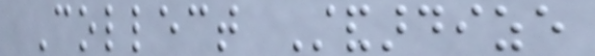Collect Standardize
